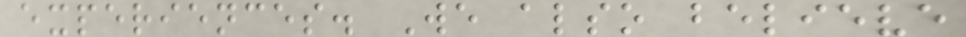experiences. We also believe
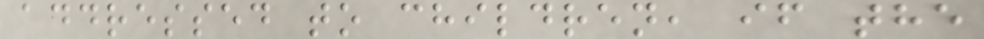addressed to children, if the
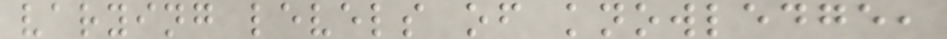varying levels of knowledge,
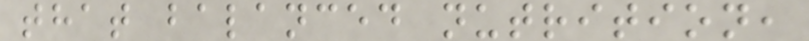that balanced nutrition,
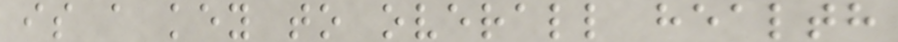is a key to overall health
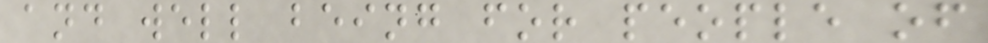and well being for people of
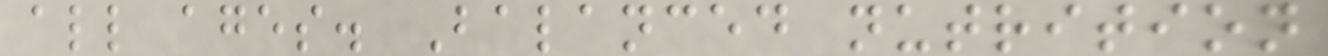all ages. Balanced nutrition
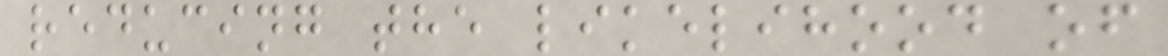reducing the likelihood of
